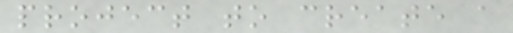project to create a
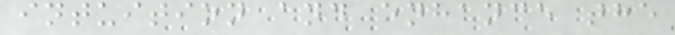intuition and enhance the
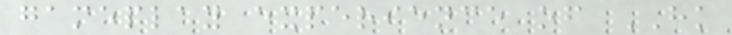gameplay experience of HK
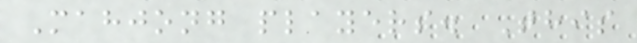Mahjong players. This
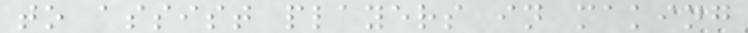to assist players in making
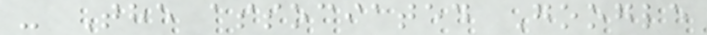- The associated Google
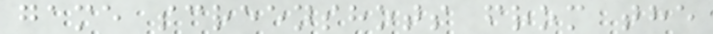game screenshots from the
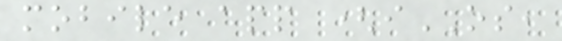mobile app (iOS,
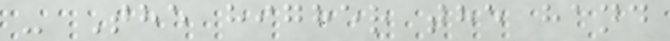- The higher the hand
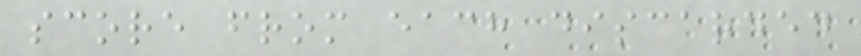score from each discarded
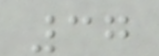37
